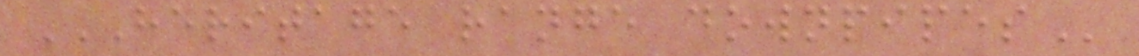HERITAGE RANGE DOWNPIPES
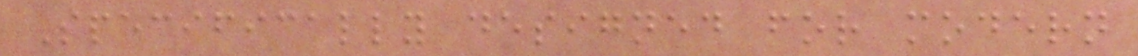Specifically designed for modern
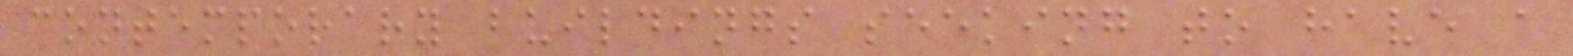contemporary buildings seeking to have a
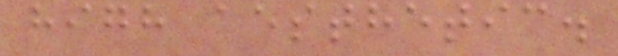high aesthetic.
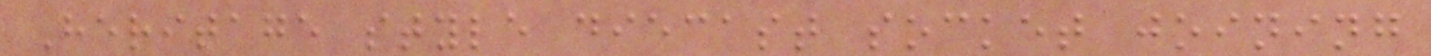Heritage style diecast socket joining
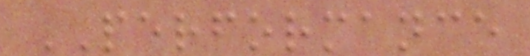PERFORMANCE
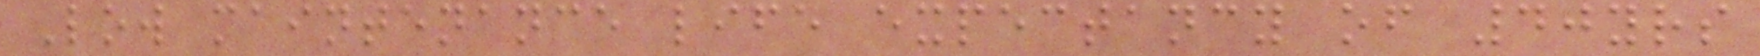Low maintenance life expectancy of 40yrs
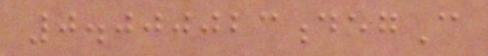0.000023degC
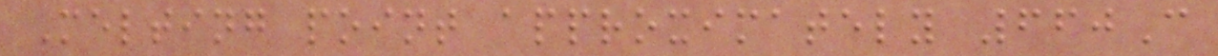Melting point approximately 660C
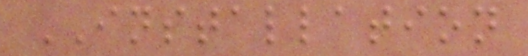INSTALLATION
